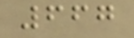667
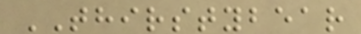THIRSTYBEAR
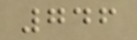746
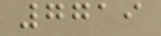7719
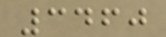3460
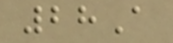28A
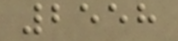2558
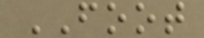FOOT
